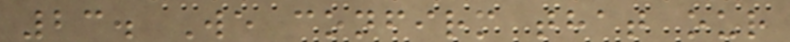23. We confirm that our
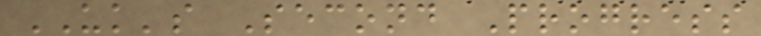UK's Second Progress
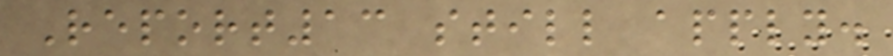Report13 still apply.
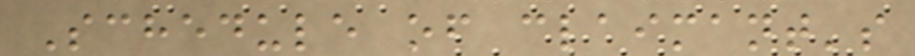Schedule of claimant's
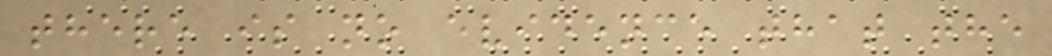there is no evidence that the
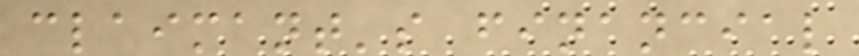claimant's financial
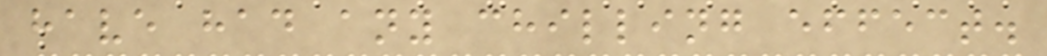have had any chilling effect.
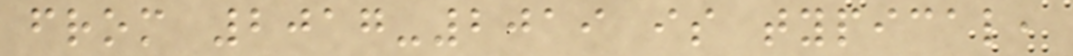from 2017-2019 is typical,
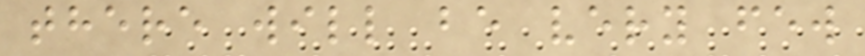there will be very few
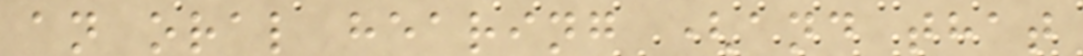an oral hearing (and that
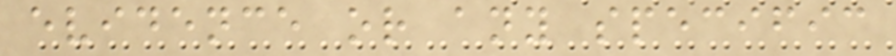evidence or any specific
